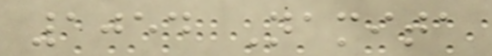1054 Namita
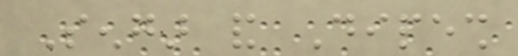Sengar and Dipesh
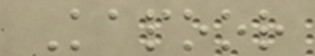Kapoor
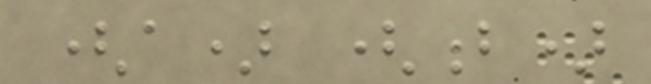(a) (b)
